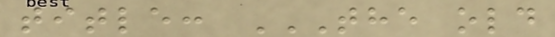title: THE OLD
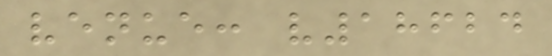venue: v18624
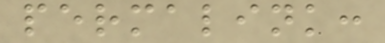permalink:
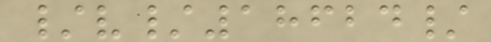/v/18624/
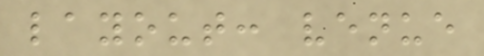layout: venue
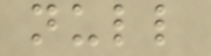null
